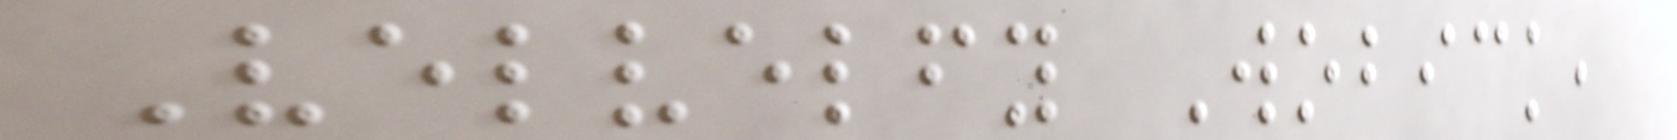Velvelfy Wobick,
